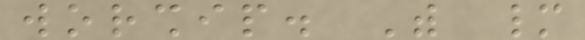worship. With many
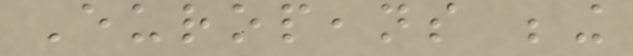Europeans being
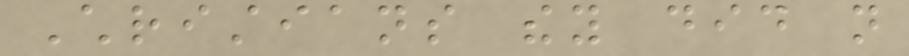Christians they did not
